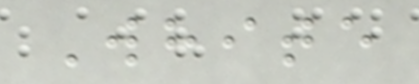White
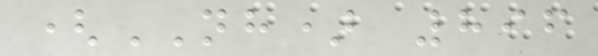(NH) 896
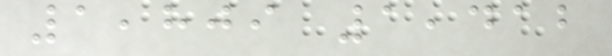1,809 1,412
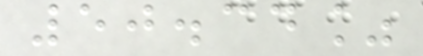50.34%
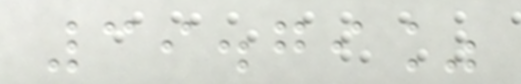39.79%
